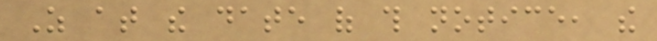As at the date of this notice, the
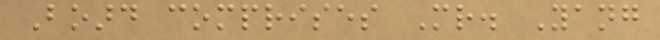Board comprises Mr. Yang
